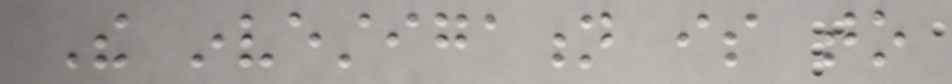The investigation is to
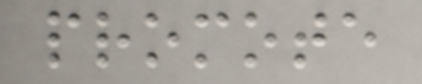promote
